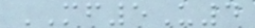MF5U4
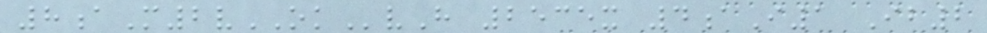8aM2vOKvH 2535x 4aI1 Ib2
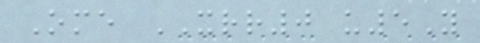Ome XRR0 u5Y
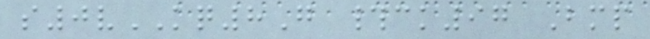s0vKQ8G #ck97 Bmp
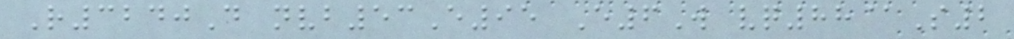R3240D nvb53E95 E6W vq88@S2
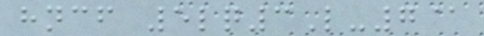hncf 5lq3L-7@
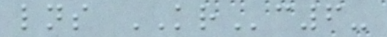lns KRc6-
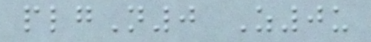plgN0 Z0u
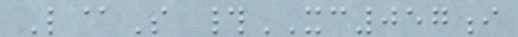L@S #XC057i
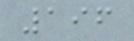196
